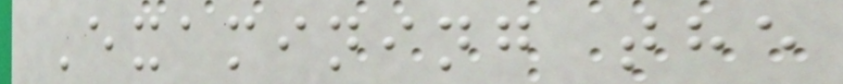Examining the
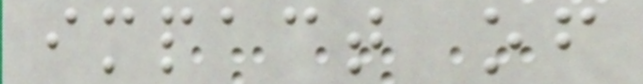impact of
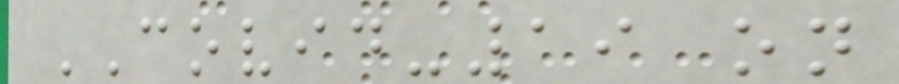COVID-19 on
